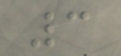3
